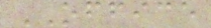OFFICE
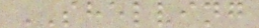SHELVING
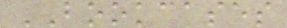BOOKCASES
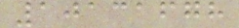10131678
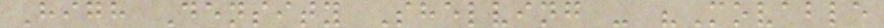High Density Shelving - "Movable
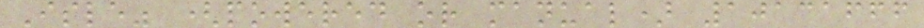Isle" (powered or manual) 10131666
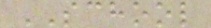SCHOOL
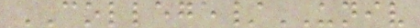COLLEGE/UNIV
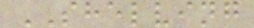SHELVING
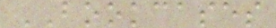BOOKCASES
